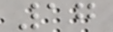17
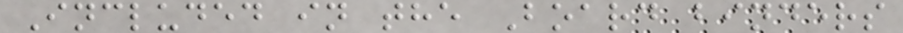Included in the Board binders
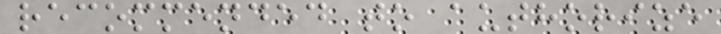recommended to authorize
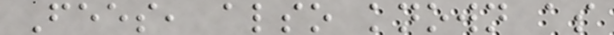Fees, also known as
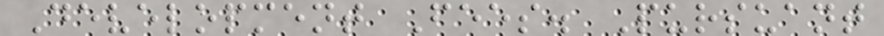Development Fees. Pursuant
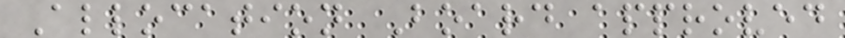Allocation Board approved
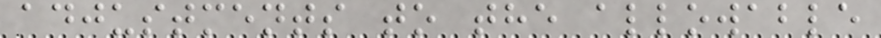adjustments to the allowable
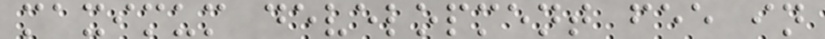maximum development fee in
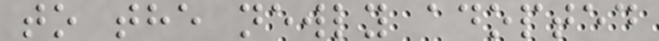to the newly adopted
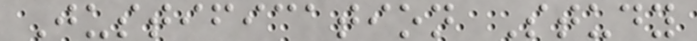Justification Study
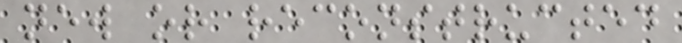new or reconstructed
